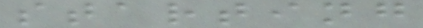starting
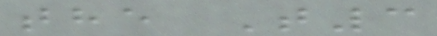the T3
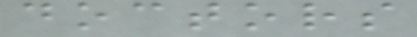doctors
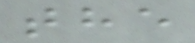the
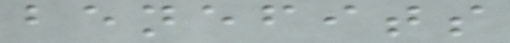benefits
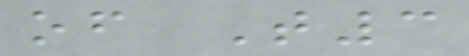of T3
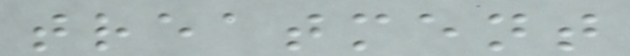treatment
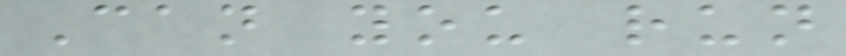Can you run
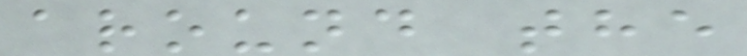around the
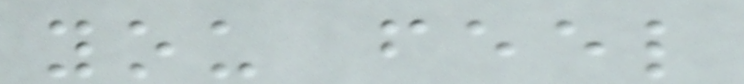you feel
